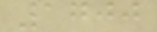1700
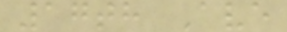17th Ave
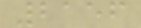2156
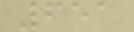651
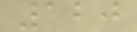120
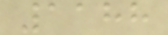1188
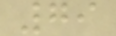79
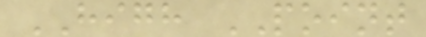HIGH POINT
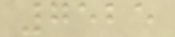7525
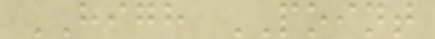HIGH POINT
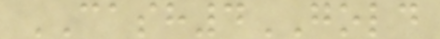CASH4GOLD
